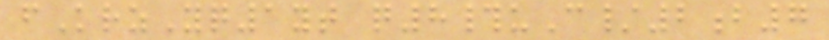fKrzYq1yt q8#uC/2b7
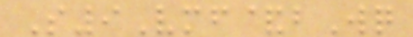S9Vmf&bWq
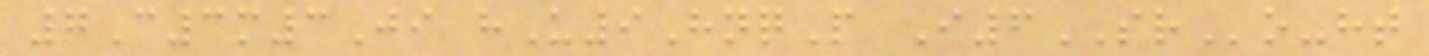7C3m3Ji hU9HnqP I6SRo-ht
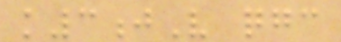k3jV qgc
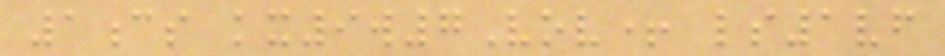1cs kx9w7Vov+ ls1vf
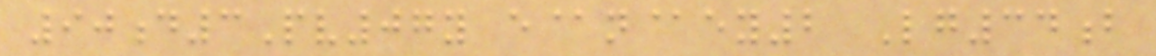90d3Pv07y e@n@ey2 Lg34b
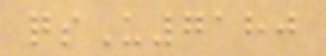qsU7180
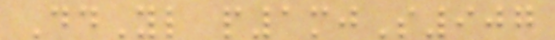DdYl p1mjS907
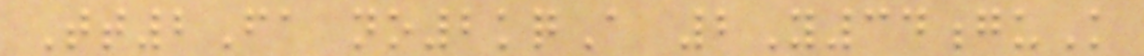Tt2Fa no2kqA 2Y34guK
